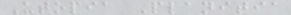Utopia Planitia
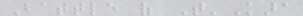Battle of T'Kara
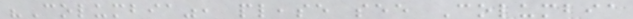"Columbia", please see Columbia
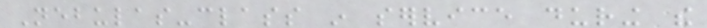Nebulas-class in service during the
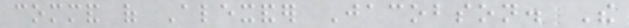command of Alexander Jacobson. The
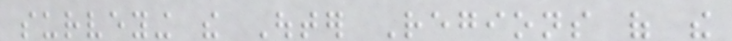surveying the Outer Regions of the
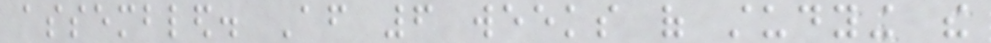assembled. After 6 weeks of studying the
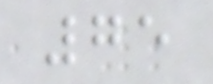75
